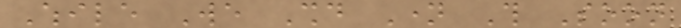While We Should Name This Soon
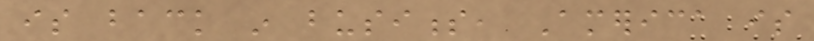is back in business, America is
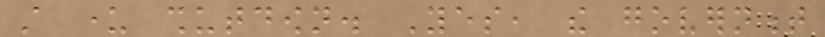still under shutdown. Yes, the government
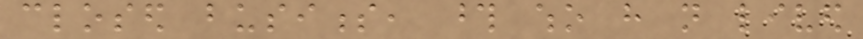closed business, those who have not lived
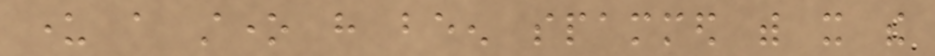under a stone have been spammed with it the
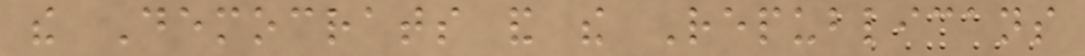the Democrats and the Republicans
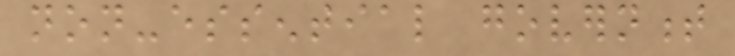non-essential government
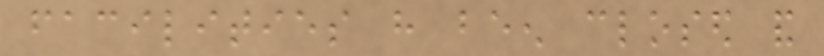facilities have been closed and
